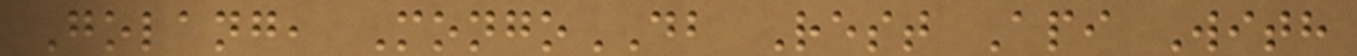Golang, MongoDB Rest Api With
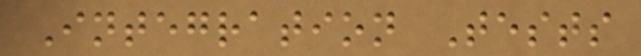Integration Tests
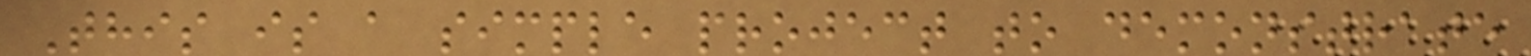This is a simple project to demonstrate
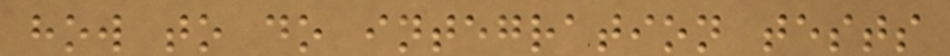how to do integration tests
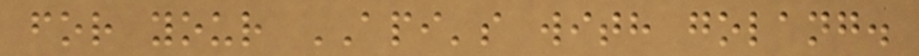for your API's with golang.
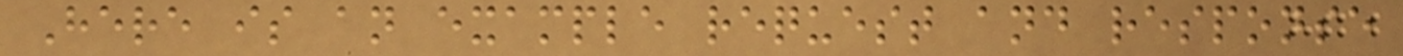Here is an example request and response
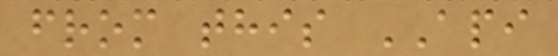from this API
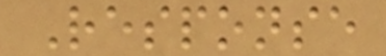Response
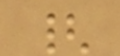{
